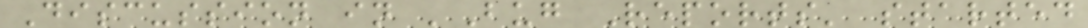Discussion in 'Bug Reports' started
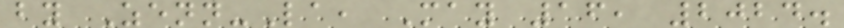by Zenn-La, May 16, 2024.
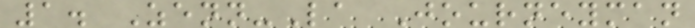1. Zenn-La Journeyman
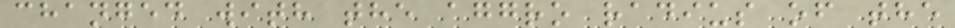changed with the aggro radius of the
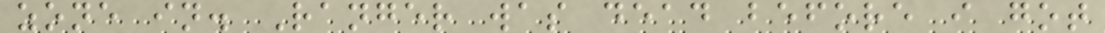zone in. Ranger was dead before i got
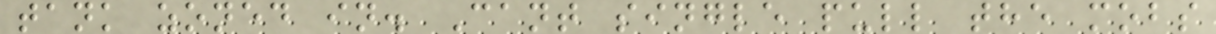tank zoned in. Cant single pull the mobs
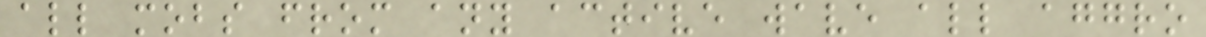all mobs from any active wave all aggro
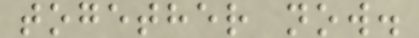together now.
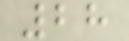28
